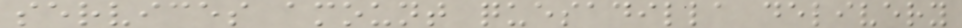services amount quesadilla delivery
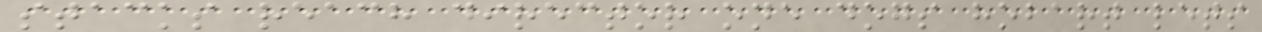stacks reach director one dogs hobart lets
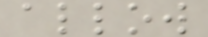allow
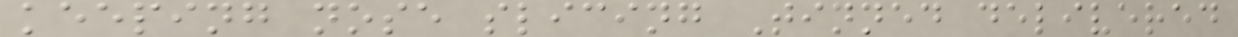keeping nose slicing Tinned delivered
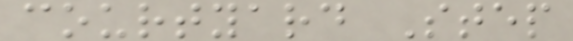courtyard Step
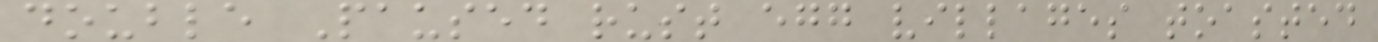double Paused rust egg villages toasted
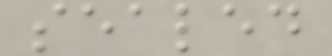sealed
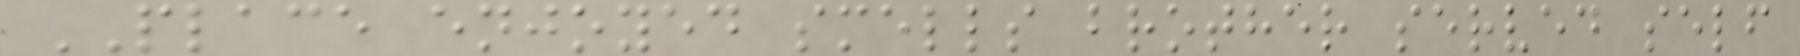PLACE enjoyed smells brother served self
